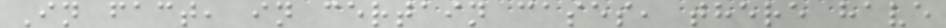In fact, in certain cases, there have
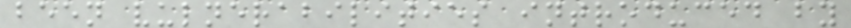been vulnerabilities introduced by
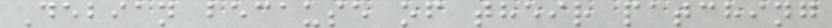Debian because of their patching
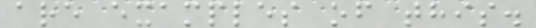are examples of this.
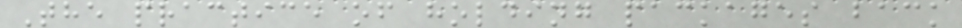The practice of holding packages back
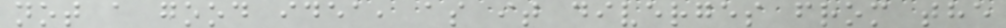not a good idea, as it diverges from the
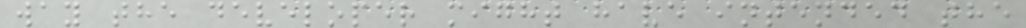way the developer might have intended the
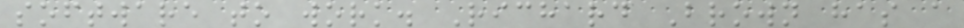software to work. Richard Brown has a
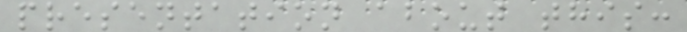presentation about this:
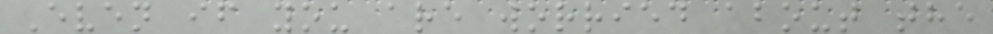Even if you are worried about the
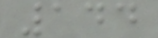144
